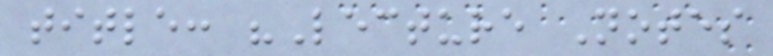title: "Lecture Notes
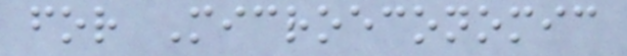for Microeconomic
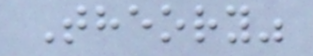Theory"
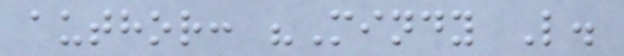author: "Mindy L.
